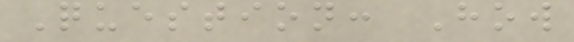Question: How
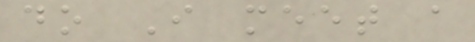do I meet a
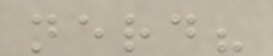nerd?
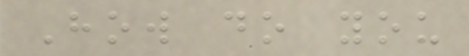How do you
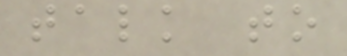talk to
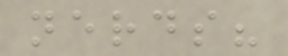nerds?
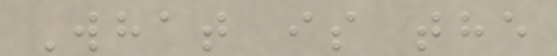What is the
